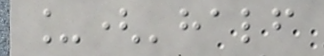_('half
